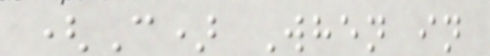(C) When in
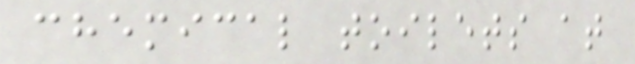chemical toilets at
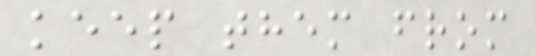keep them from
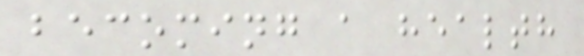becoming a health
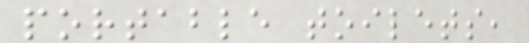portable toilets,
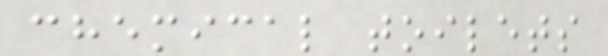chemical toilets
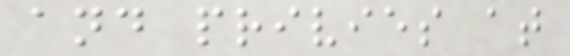and privies at
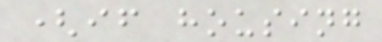(if housing
